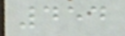454
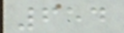654
